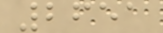2651
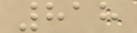818
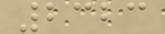2323
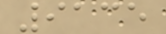9135
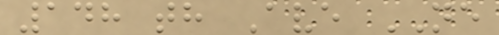148 th Ave NE
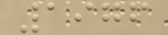1976
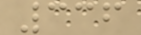336
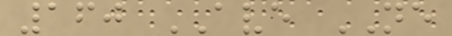160 AVE NE
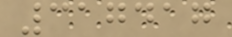317417
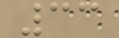33
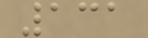131
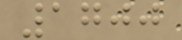1700
